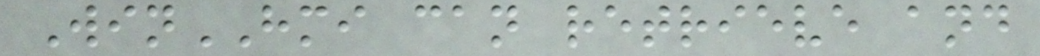WinHMI can retrieve and
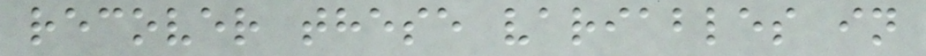recover these variables in
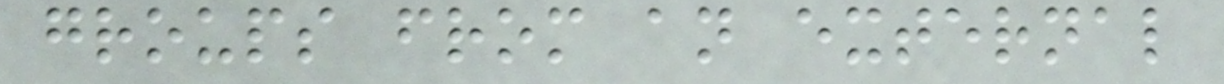groups from an external
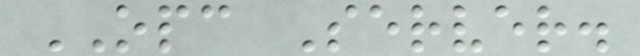OPC Server.
